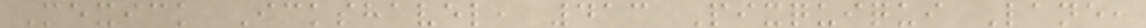Mexick Ickshavel, 413 Pixquiqui Lane,
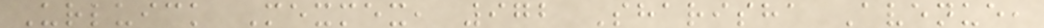Urluick Mexmex, 972 Sharisha Avenue,
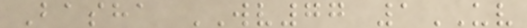Basha WV77 1UV
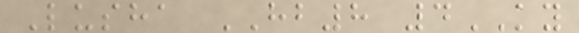Lusha HB8 4KY
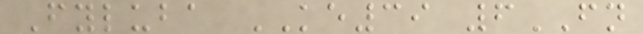Fyluba KE39 6FN
